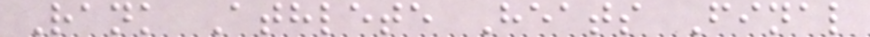Rank Athlete Heats Final
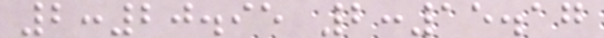2:20.95 2:15.17
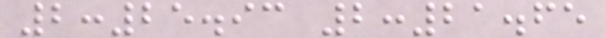2:25.93 2:21.65
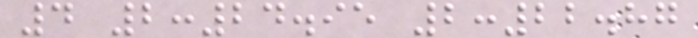4 2:24.95 2:22.87
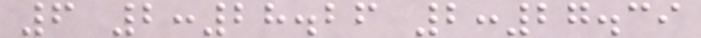6 2:28.26 2:27.39
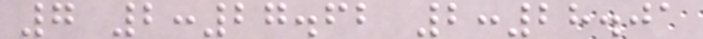7 2:27.62 2:28.01
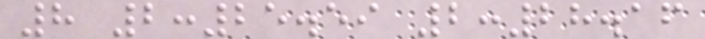8 2:25.59 2:28.16
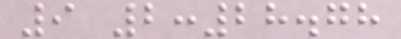9 2:28.78
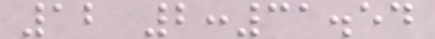12 2:31.54
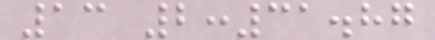13 2:31.87
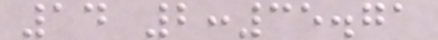14 2:35.71
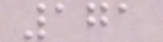171
